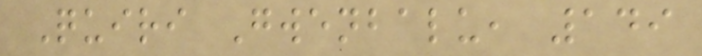Quiri Gwenbalu, 149
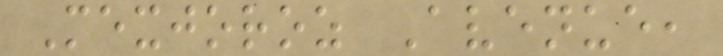Mexjoroz Avenue,
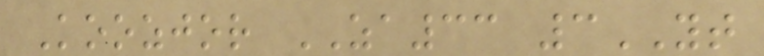Koozjor ZA33 3YT
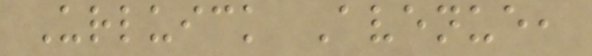Urluick Avenue,
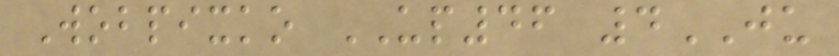Wobpixko UP46 4JU
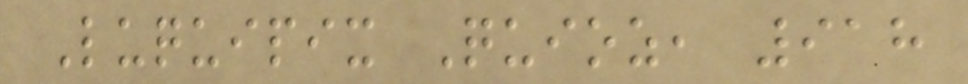Luquipix Quioz, 918
